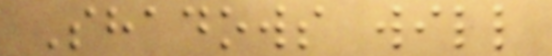Shadows will
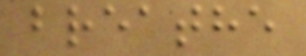breathe
